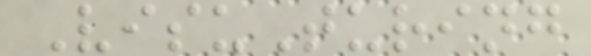VisuTuring
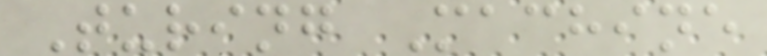Turing Machine
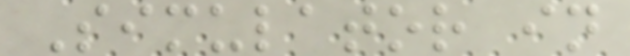Simulator in
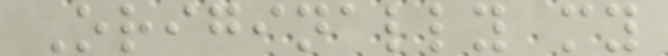Originally my
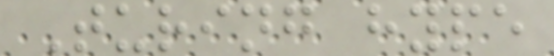Turing hype
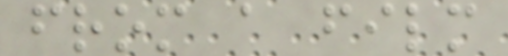from a film
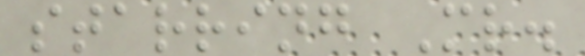starring Mr.
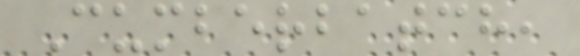Cumberbatch,
